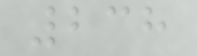238
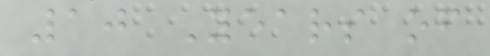10 Years of
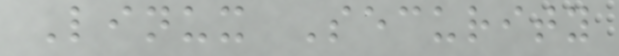Linux Security
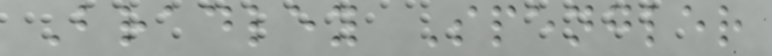Bradley Spengler
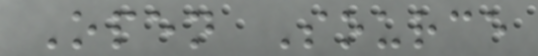Open Source
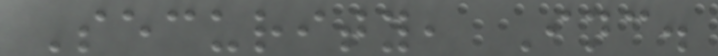Security, Inc.
